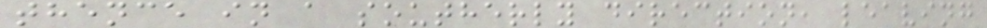thence in a southerly direction, leaving
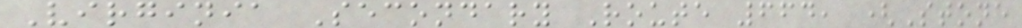Virginia Secondary Route 664, (Stone
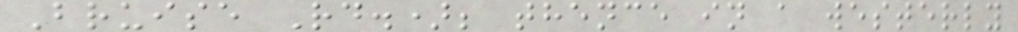Bruise Rd.); thence in a westerly
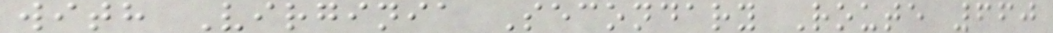with Virginia Secondary Route 660
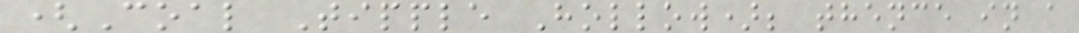(Coal Tipple Hollow); thence in a
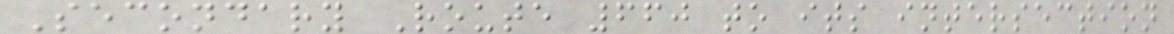Secondary Route 660 to its intersection
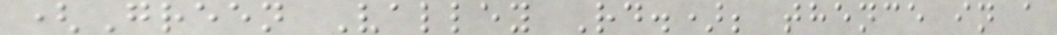(Green Valley Rd.); thence in a
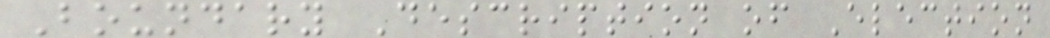Boundary Description of Election
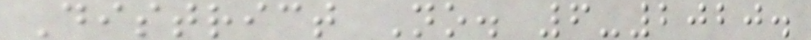District No. 6-2020.
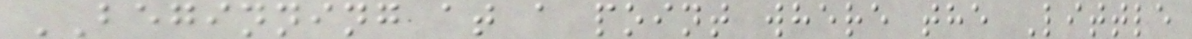BEGINNING at a point where the Little
